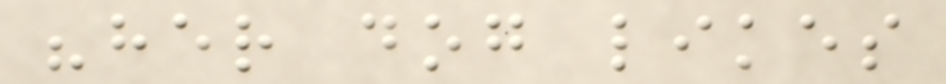"her dog likes
